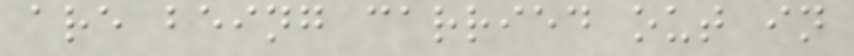are being carried out in
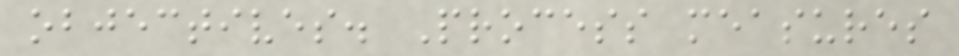objectives. Process measures
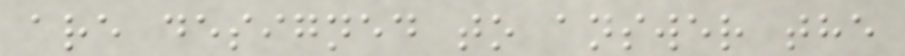are designed to answer the
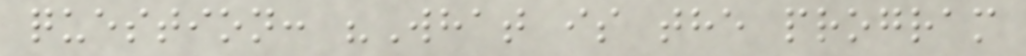question: "What is the program
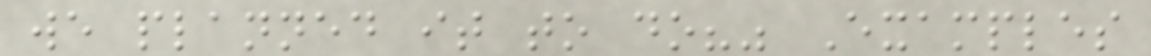we planned it to do?" Examples
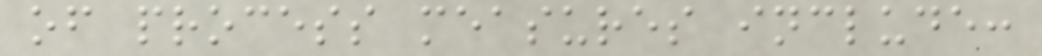of process measures include:
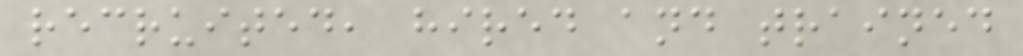recruited, hired and trained
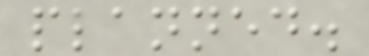planned.
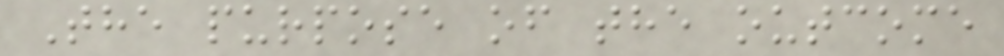The purpose of the outcome
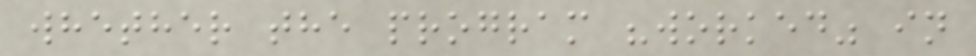whether the program "worked" in
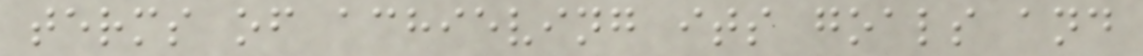terms of achieving its goals and
